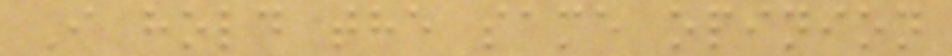I hold the same opinion
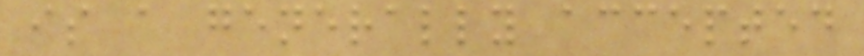is a generally accepted
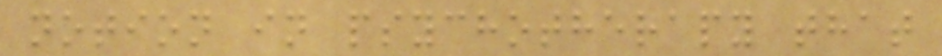notion in psychotherapy that
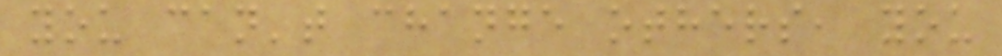you can't change others, you
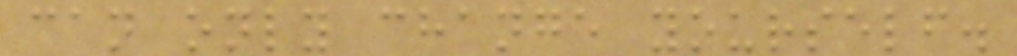can only change yourself.
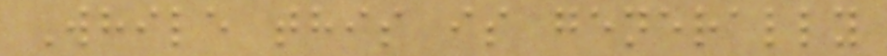While this is generally
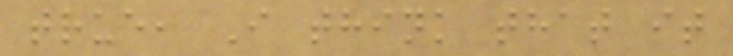true, I think that it
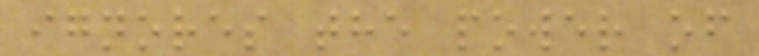ignores the power of
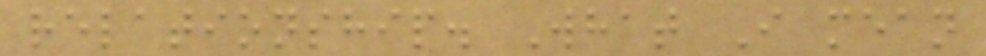relationship. What I mean
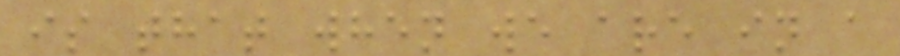is that when we are in a
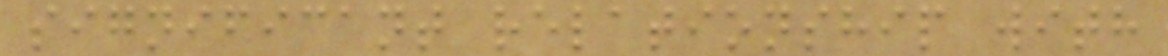significant relationship with
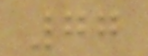77
